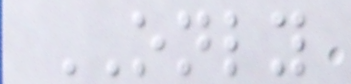ONLY
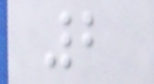2
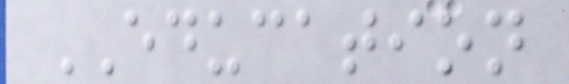EDUCATION
